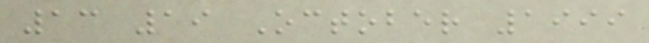13 19 October 1999
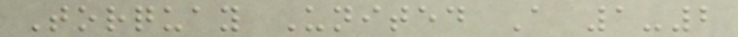Torquay United A 1-2
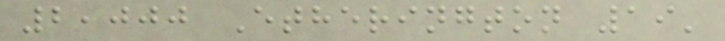2,000 Etherington 19'
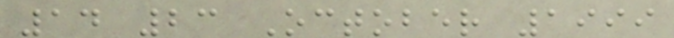14 23 October 1999
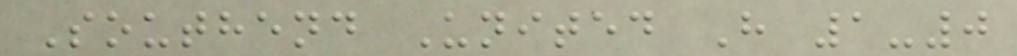Southend United H 1-0
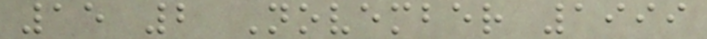15 2 November 1999
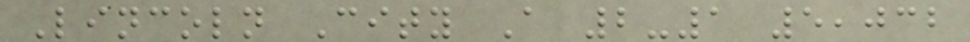Lincoln City A 2-1 5,032
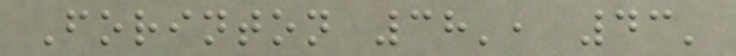Forinton 38', 43'
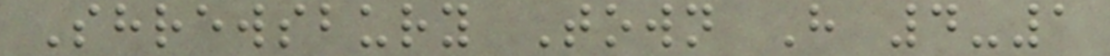Shrewsbury Town H 4-1
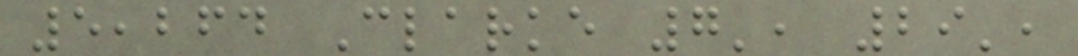5,264 Clarke 7', 29',
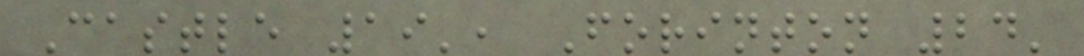Castle 19', Forinton 24'
